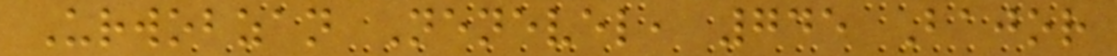Urwobzan Nenevel, 745 Bajor
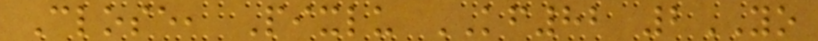Close, Pixlu KF82 2YO
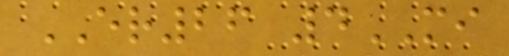ER26 4MI
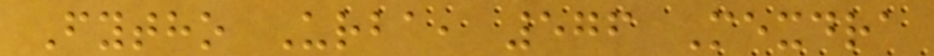Fytho Urba, 576 Mexdra
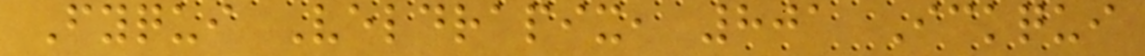Fyqui Veldrapix, 801 Ickqui
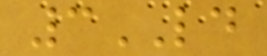3LD
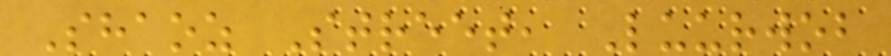Shaoz Street, Luurwob
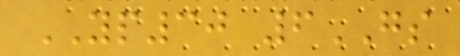YP30 6GS
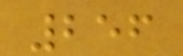256
